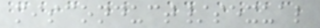misconduct/sexual
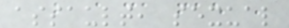assault, sexual
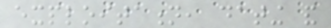exploitation, dating and
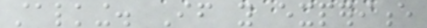stalking. If you experience
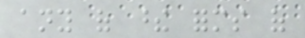any of these forms of
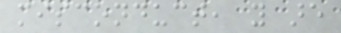misconduct, you are
